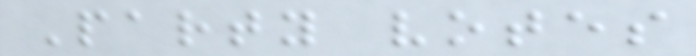Party votes
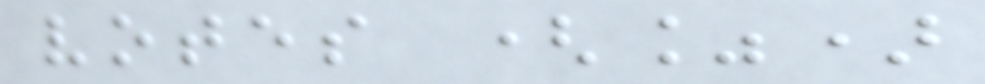votes (%)
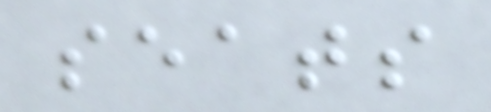seats
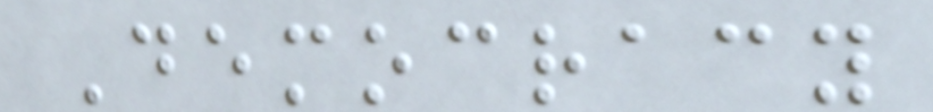Democracy
